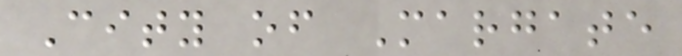City of Margate
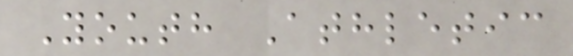Youth Athletic
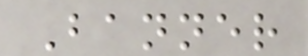Banner
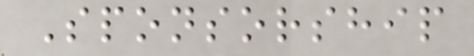Sponsorship
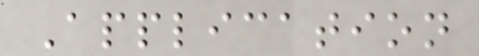Application
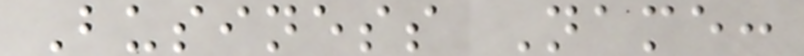Business Name:
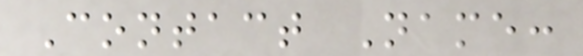Contact Name:
